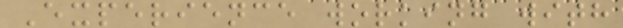Experience working with
